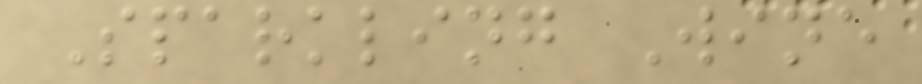Sparkling Wine
